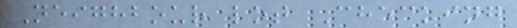Neighbour lot Checking
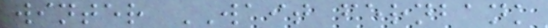winter WAIT fernbank
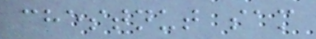chestnut sam
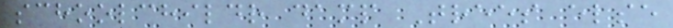schoolchildr damp Trees else
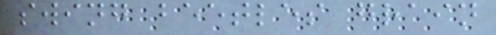swing beetles grain
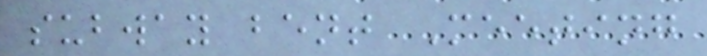subway bent Meeting
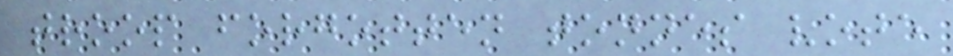troop forgotten tonnes vote
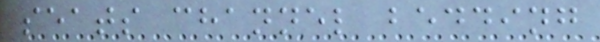seats channel bedding
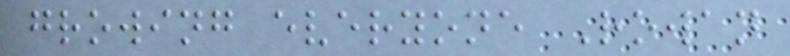growing everyone Rowan
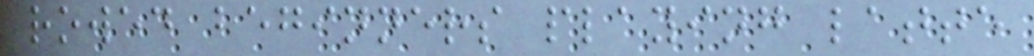rowed beginners playing latte
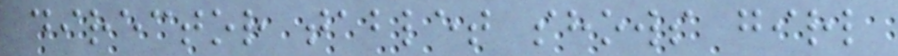director tablet shows girl
